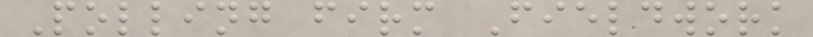Polling firm Fieldwork
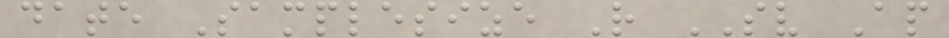date Samplesize R SV Ap
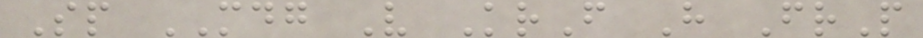Sp MDG V KrF H FrP
